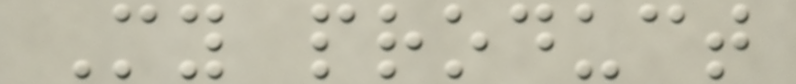My product
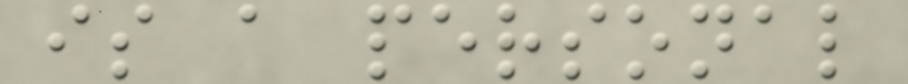is a personal
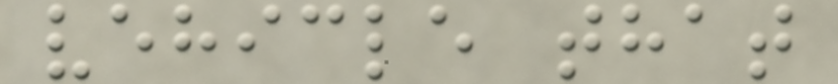vehicle that
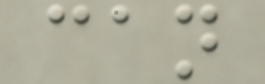can
